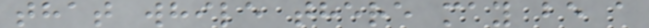that while there may be a
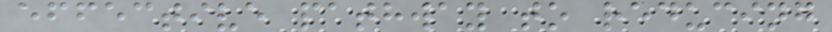effective pathway to reducing
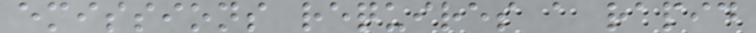emissions requires a rapid
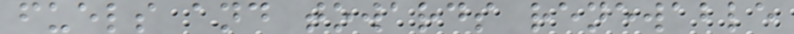fuels and towards renewable
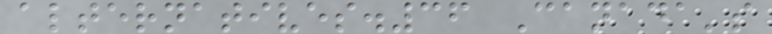alternatives.36 Canada's
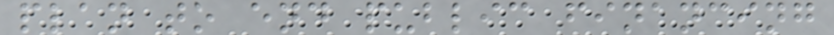plan to end public financing
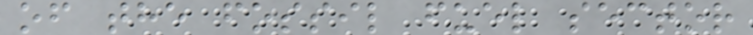of the fossil fuel sector
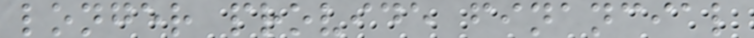longer provide financial
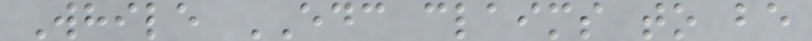While EDC claims to be
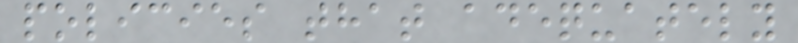policies that adequately
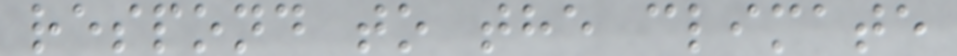respond to the climate
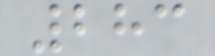283
